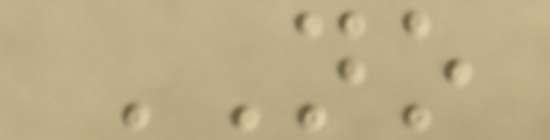NO
